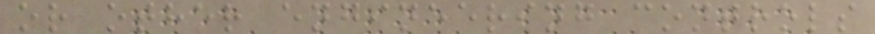or other engineering controls
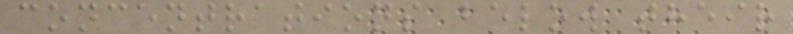concentrations below their
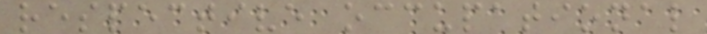respective occupational
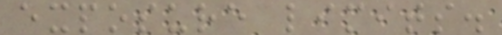exposure limits.
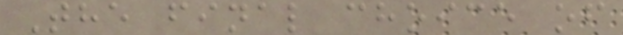The final choice of
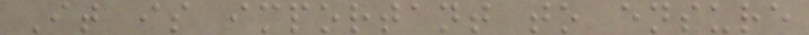It is important to ensure
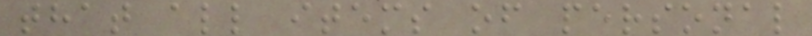that all items of personal
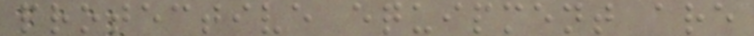protective equipment are
